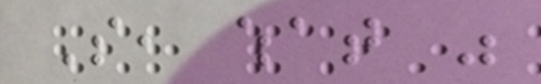So, what was
